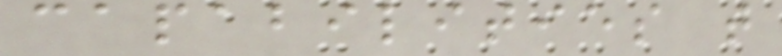capabilities that
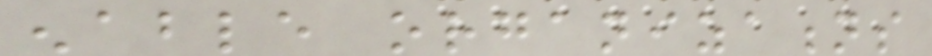enable organizations
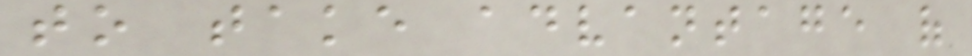to take advantage of
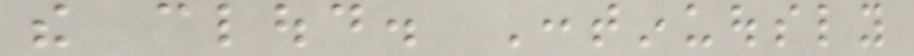the cloud. Continuously
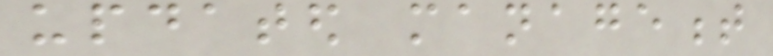updated management
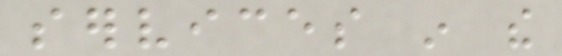services in the
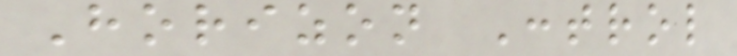Horizon Control
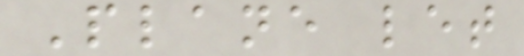Plane let
